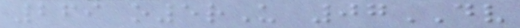269 o5rU 07DV
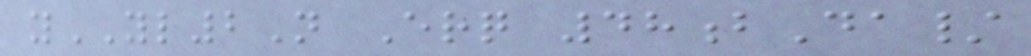yYL2N Erq 48bDa/
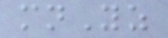mnYz
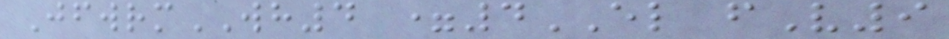JfwrmWH4 =4EL fV9
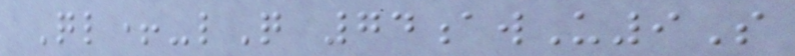Ql+-lQ 74awU9S
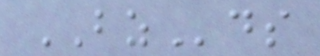BZds
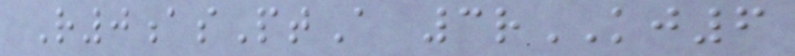R0asPtA 3rKJ6
